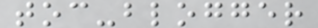toc-blogger
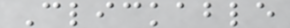Clickable
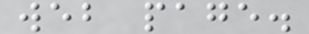web page.
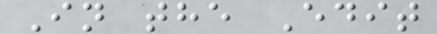In the Edit
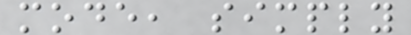mode, simply
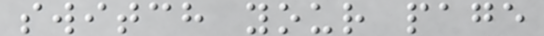switch your page
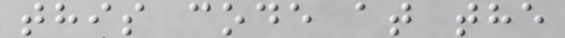this code at the
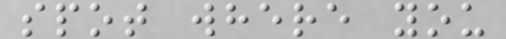spot where you
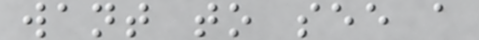want to see a
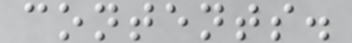contents.
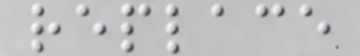replace
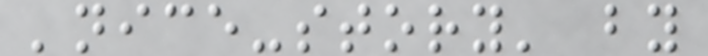'nice-story' by
